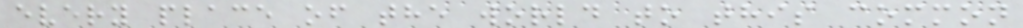every place of the world to this common
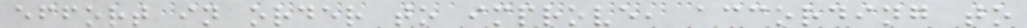effort in order to improve, according to
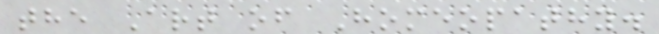the Art of Homeopathy.
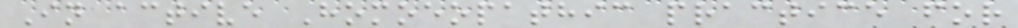In active Homoeopathic practice for
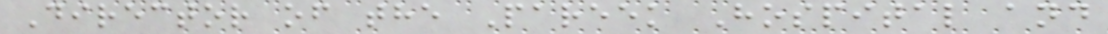Director of the Pareek Hospital and
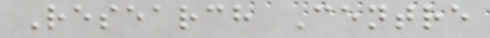Research Centre
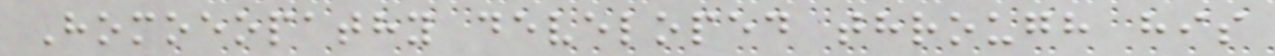Homoeopathy developed through his
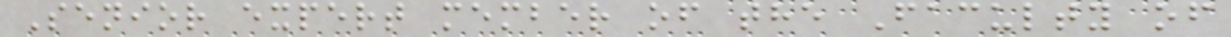Senior expert member of the Faculty of
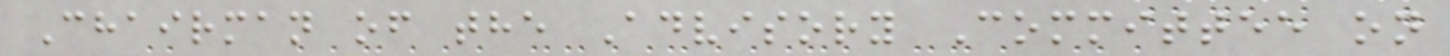Chairman of the Advisory Committee on
